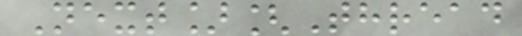Next][Thread
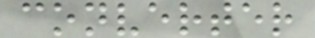converter
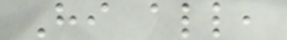Hi all,
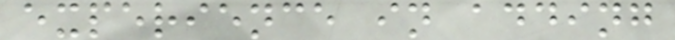experience in adding
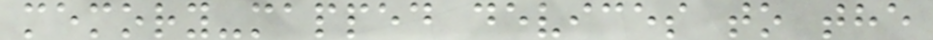memory-mapped devices to the
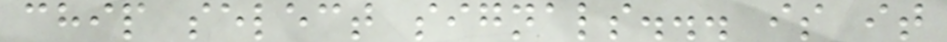chip select signals... is it
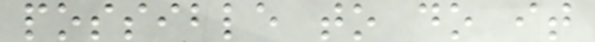possible to do it
